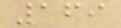169
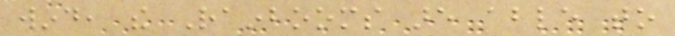wind, the Rainbooms are able to
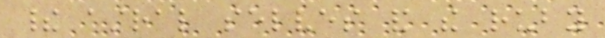their astral selves and the ruby
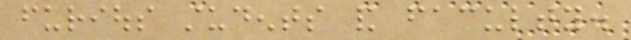furious students and faculty.
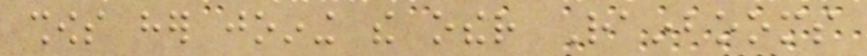shows her joining the other Rainbooms
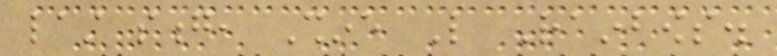last song, Shine Like Rainbows.
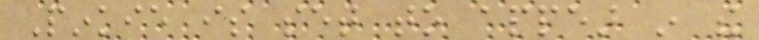Pinkie is set to appear in the
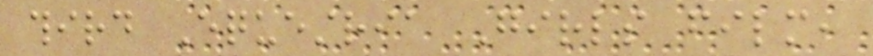third Equestria Girls film,
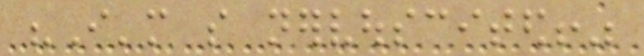"I'm so nervouscited!"
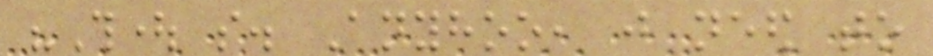"Thought so. Anyhoo, just need to
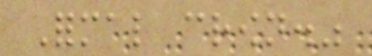Formal crown."
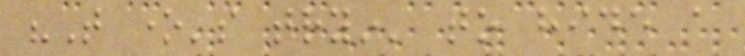"That one's tryin' to hide a
